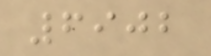6902
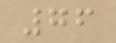76
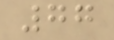77
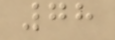78
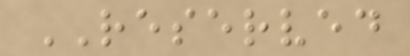RESERVED
